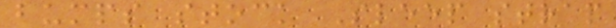bumps stock Sleep strap
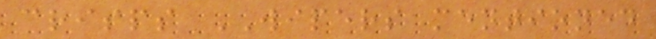crisps WIPERS mentioned
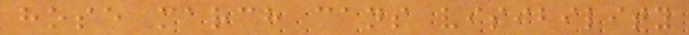hose march cans visibility
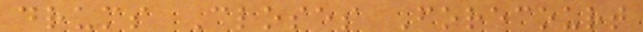drums Closes Forecourt
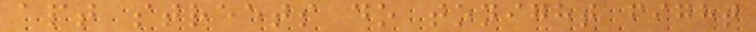apt streets do tonight fight
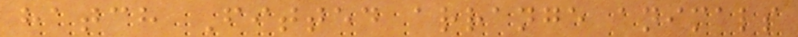hatch Fitted arrange animals
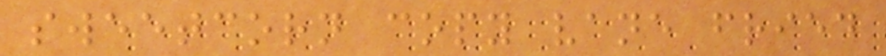sweetcorn copy vane fried
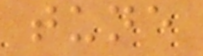tune
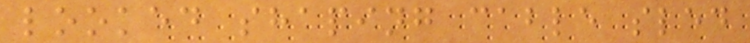looked shaping cable sled
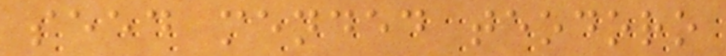seed mended teodoro
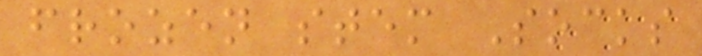frozen stem Socks
